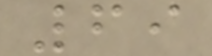69
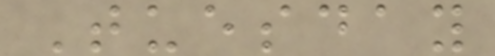Tuesday
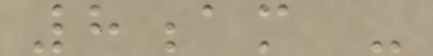8am -
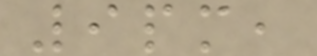9pm,
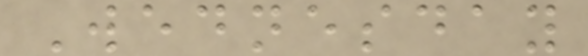Wednesday
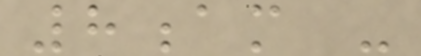8am -
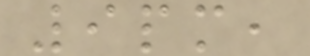9pm,
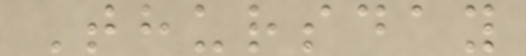Thursday
